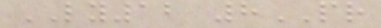LY12 8PR
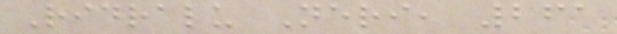Ridralu Neri, 261
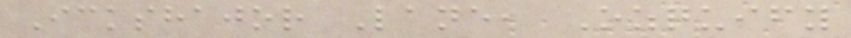Ickshajor Lane, Ozquify
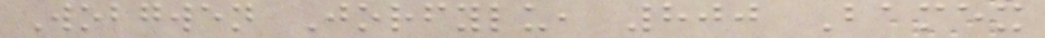Wobgwen Jorfylu, 800 Bamex
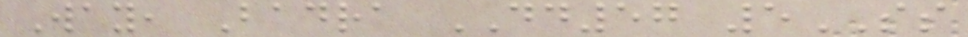Way, Badra DD57 5SS
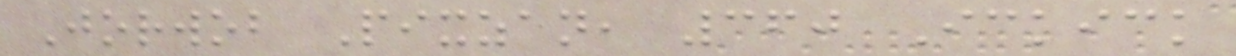Jorwob Pixzan, 360 Ickick
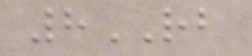8RB
